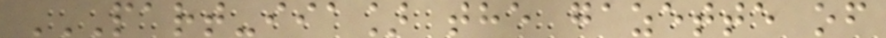PART-IIA] THE GAZETTE OF
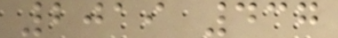2019 437
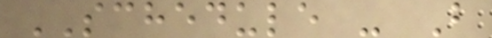SCHEDULE - B
